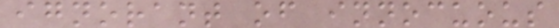ignorant of innocuous
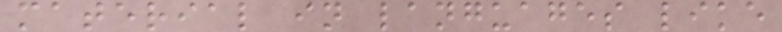material in languages like
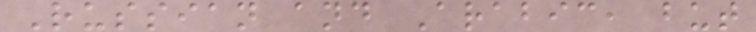Russian and Arabic, but
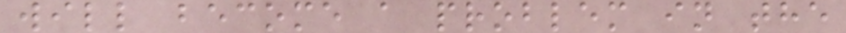will become a problem in the
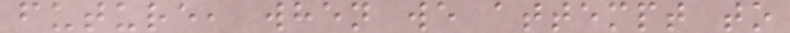future, when we attempt to
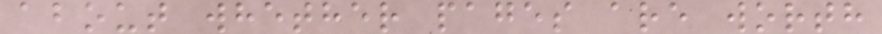about whether pages are worth
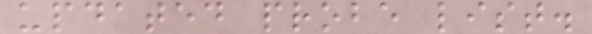updated probe list.
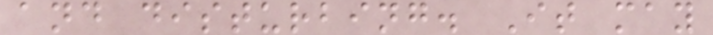and disturbing. It may
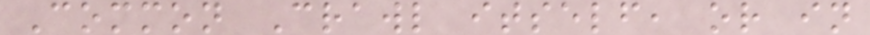Common Crawl itself, or in
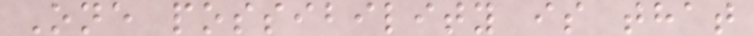One possibility is that
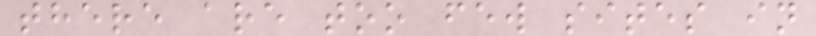there are too few sites in
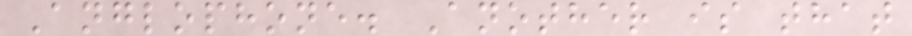Anglophone. Another is that
